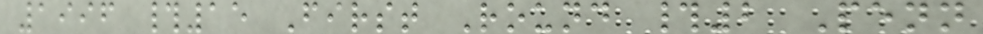1996 #15 First Round #2 Penn
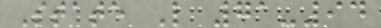State L 71-94
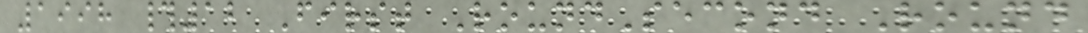1998 #12 First RoundSecond Round
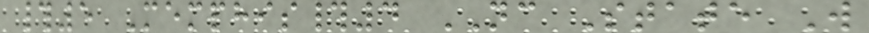#5 Memphis#4 NC State W
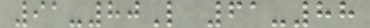91-80L 61-88
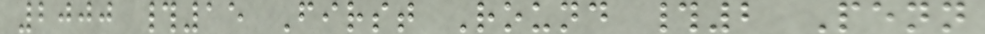2000 #15 First Round #2 Penn
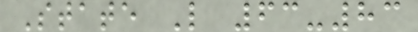State L 63-83
